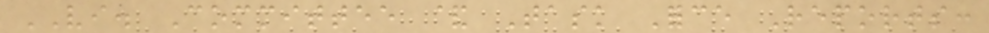VI. Committee & Task Force Reports:
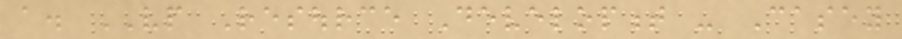a. VP Resource Development - Casey
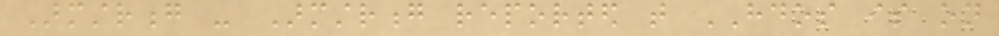Armstrong - Armstrong reported that HDOS is on
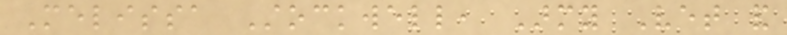Melissa Stockwell, Army Vet and
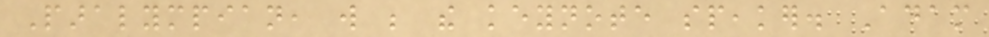Paralympian, will be the keynote speaker. Adam
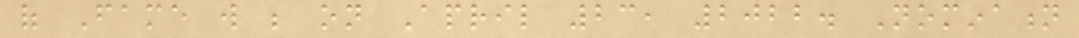of Fame will be on April 23, 2022. Nomination
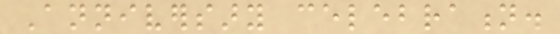Anniversary celebration.
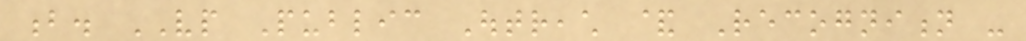b. VP Public Outreach & Recognition -
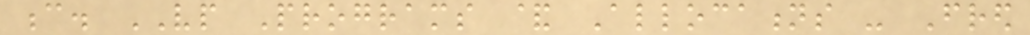c. VP Programs & Allocations - Fred
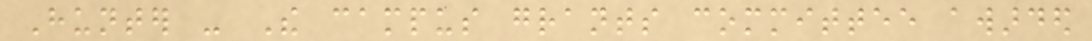Hunter - The campus grants committee awarded
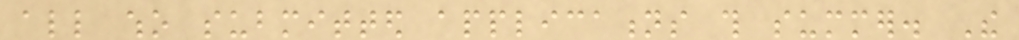all who submitted applications this summer. The
